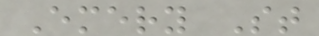Emery St
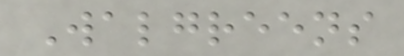Walgreens
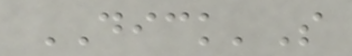DICK'S
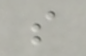s
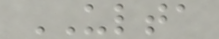ULTA
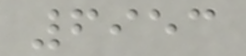6953
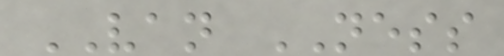VAN NESS
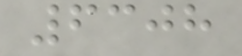6308
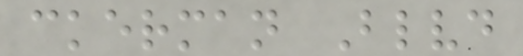ckerman Blvd
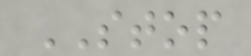STOP
